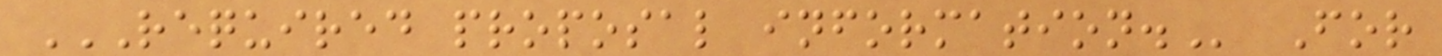REQUIRED PROPOSAL INFORMATION. For
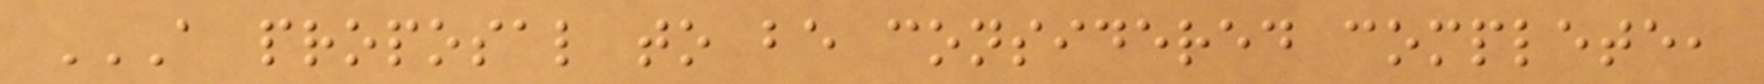A PROPOSAL TO BE CONSIDERED COMPLETE,
